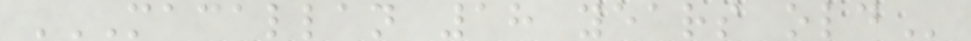MACALLAN 18 YEARS OLD
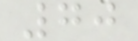70
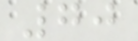70
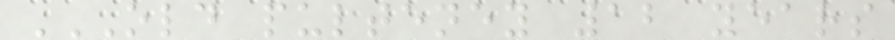OLD PULTENEY 12 YEARS
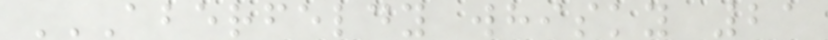ABERFELDY WHISKY 21
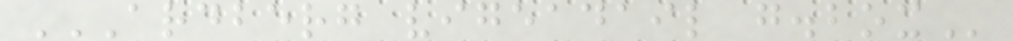ARDBERG VIGEADAIL G.BOX
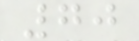70
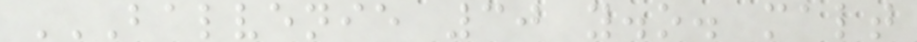BALVENIE 30 Y.O. MALT
